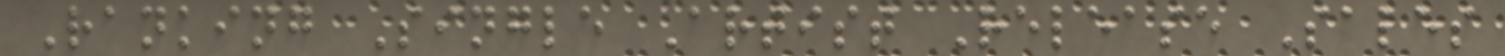Ranking Single Artist Release Sales
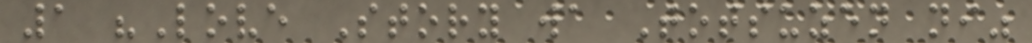1 "Love Story wa Totsuzen ni"
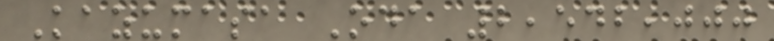Kazumasa Oda 2,542,000
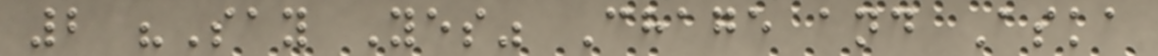2 "Say Yes" Chage and Aska
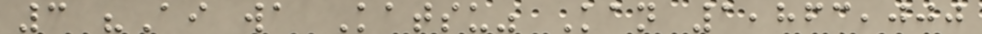3 "Ai wa Katsu" Kan 1,863,000
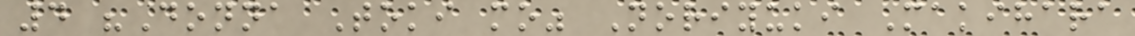4 "Donna Toki mo" Noriyuki Makihara
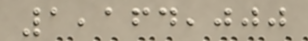1,164,000
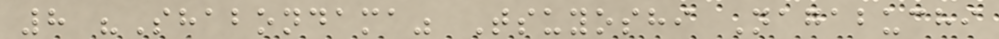8 "Shabondama" Tsuyoshi Nagabuchi
